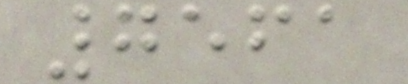7561
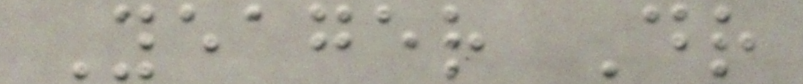Yeager Dr
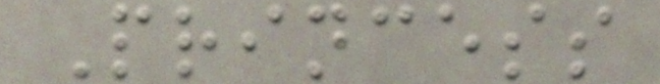Princess
